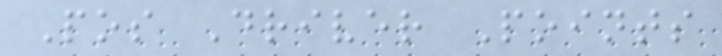Pos Driver Points
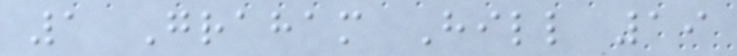1 Graham Hill 19
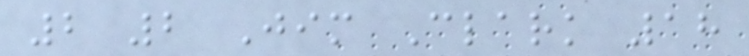2 2 Jim Clark 18
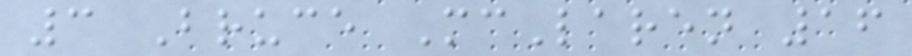3 Bruce McLaren 16
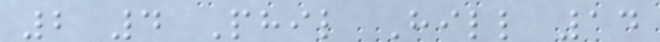2 4 Phil Hill 14
